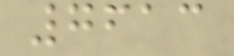7613
